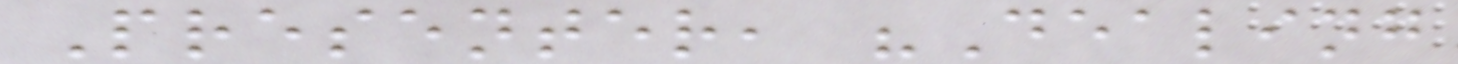Presenter, "Dealing
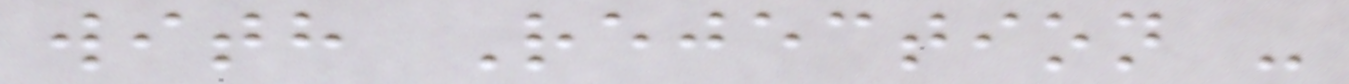with Rejection -
